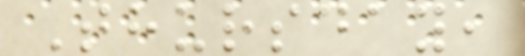Thursday,
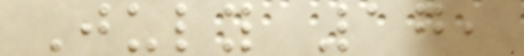July 17,
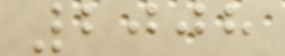2008
